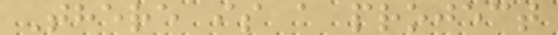There is a project
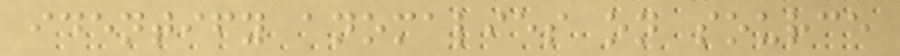identify anomalies on source
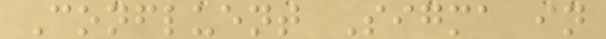Confluent Sigma in
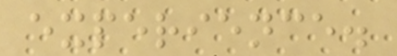experience.
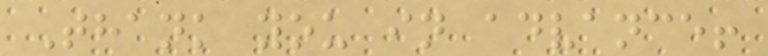Thank you in advance!
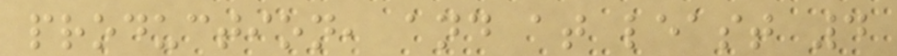production, and at least 4
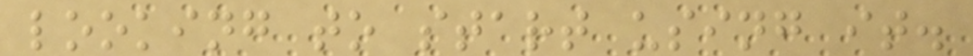looking to start using it.
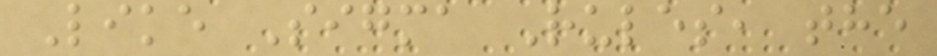Like Sigma Rules, the
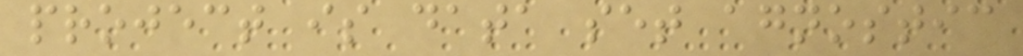project is data set agnostic
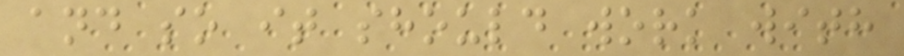and so it should work with
